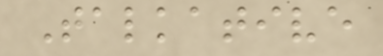Talkative
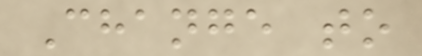Change to
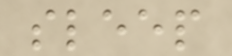sleep
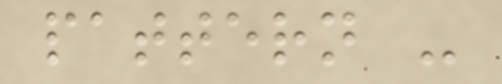pattern -
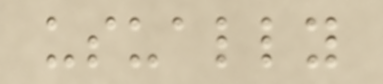usually
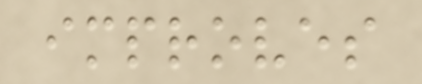improves
